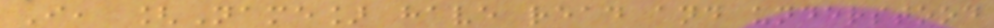I, [Name] have read and understood
